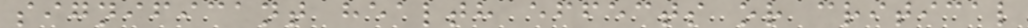significant health effects or critical
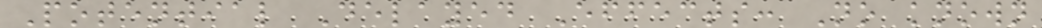Potential Delayed Effects: No known
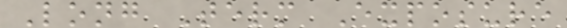Long Term Exposure
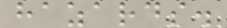hazards.
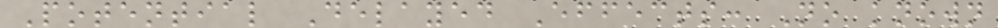Potential Delayed Effects: No known
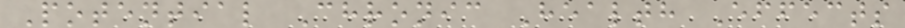Potential Chronic Health Effects
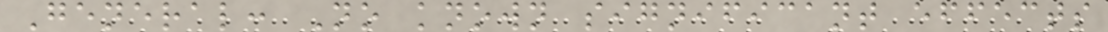General: No known significant effects
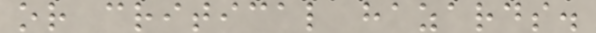or critical hazards.
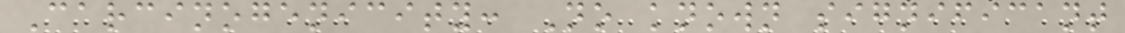Carcinogenicity: No known significant
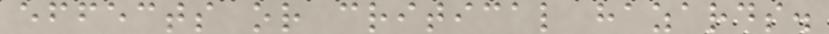effects or critical hazards.
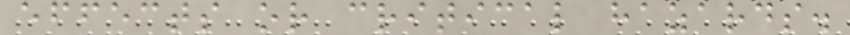effects or critical hazards.
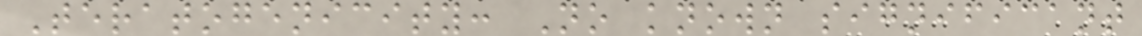Teratogenicity: No known significant
